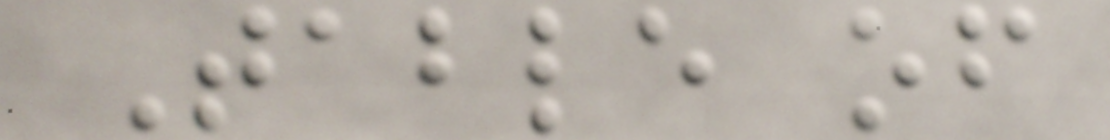Table of
